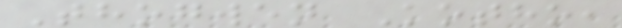Thogwen Kotho,
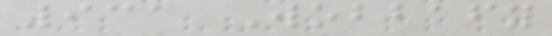931 Wobbafy
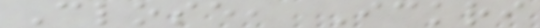Close, Ickri
